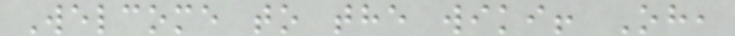Welcome to the wiki! Oh,
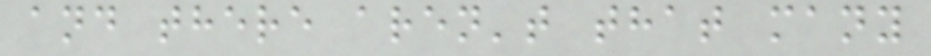and there aren't that many
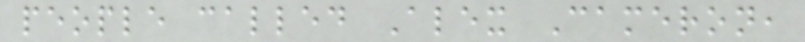people called Alex Cameron,
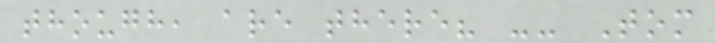though, are there? -- Tom
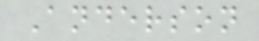Anderson
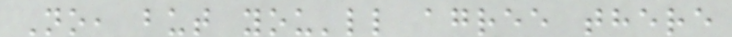No, but you'll agree there
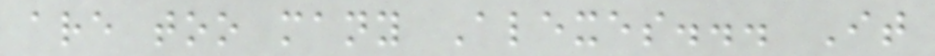are too many Alexes... It
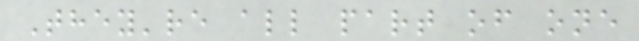They're all part of one
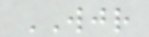WJR
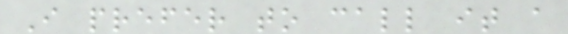I prefer to call it a
